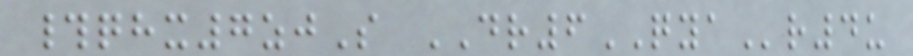#qhx7zjS DR6QYAr4u
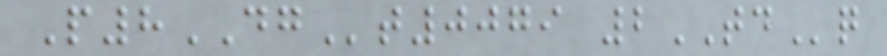P8DGt0079 2TDq
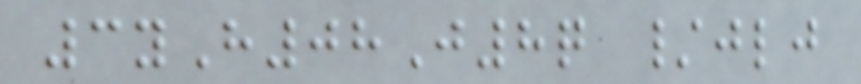3yH08J8q /jlj
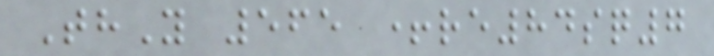ThY 565 +re84sq7
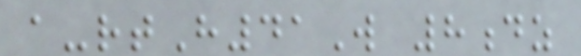a-rtH41W 8dz
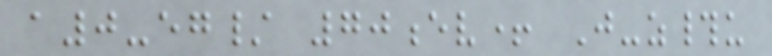a0-eg/ 70ev+ J-z#u
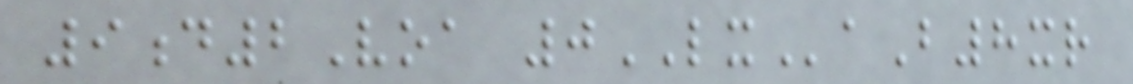9d2Voa 0LXaB8xr
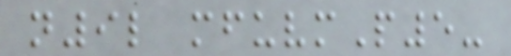n9l mfuvmP5-
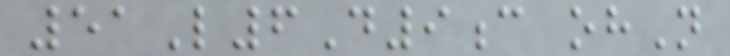51L6D9c ohN
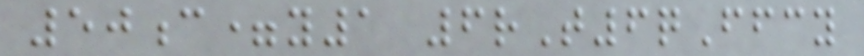50c=y1 6rT6qFfcy
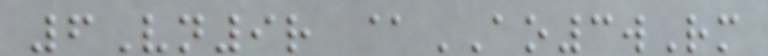6Vn9r @AO3wRm
